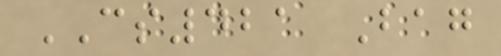CS421 Bag
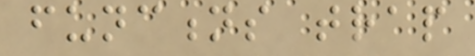functions trap
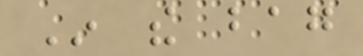In the bag
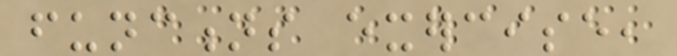functions exercise,
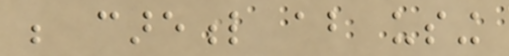be careful about using
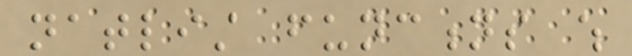natlist functions which
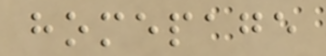homepage
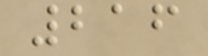216
